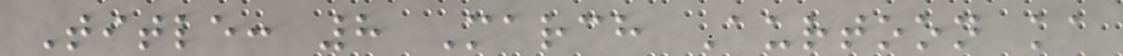Title: 8 March Aurtoon ka
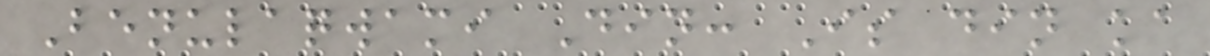Benulaqwami Din: Is din ka
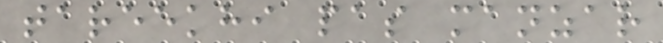tareekhi pas manzar
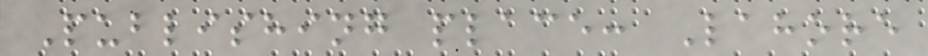Publishing place: Lahore
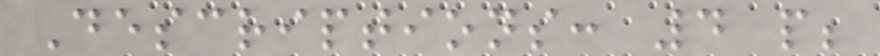Descriptions: 4 p;
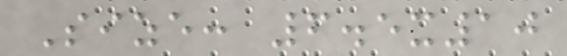Size: 6.5x10
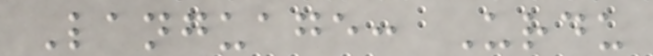Language: Urdu
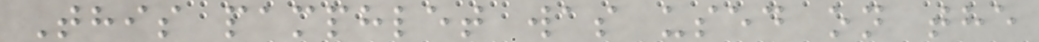This pamphlet was used on the
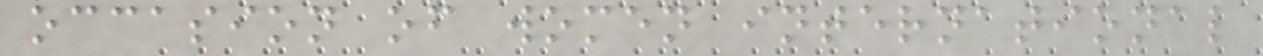occasion of women international
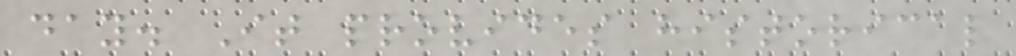day. It provides historical
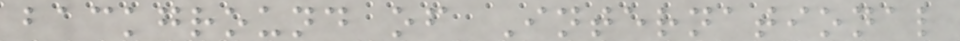background of International
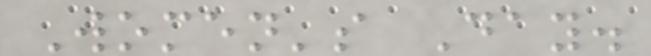Women's Day.
